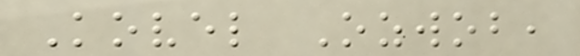Kovel Ozwob,
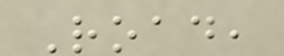Road,
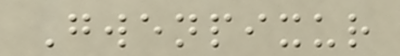Gwenpixur
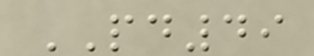PD49
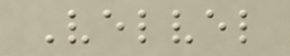Velvel
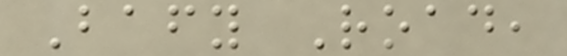Bafy Road,
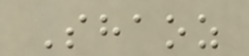Shaoz
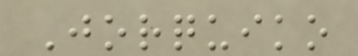Jorquiko
